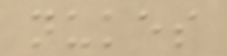nukes
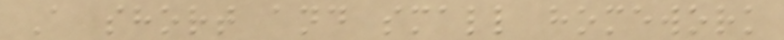A short and small homework
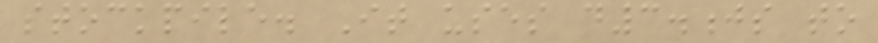stockpile. It uses d3.js to
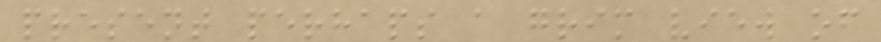present perhaps a grim view of
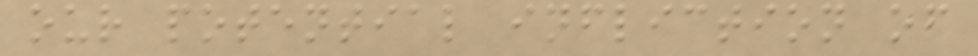our potential infliction of
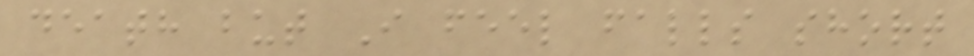death but I feel falls short
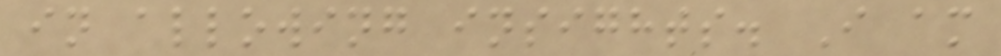in allowing insights. I am
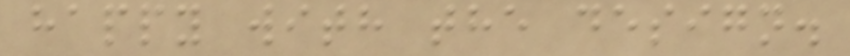happy with the design.
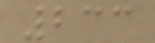233
